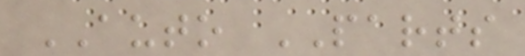AUTO PARTS
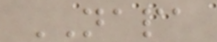NAPA
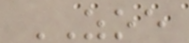ZOE
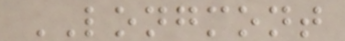LONGMONT
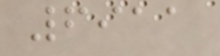6911
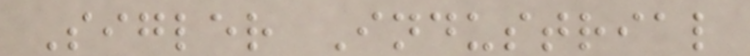Sigler Industrial
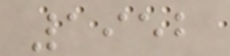1952
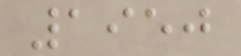1950
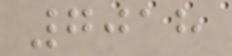7018
